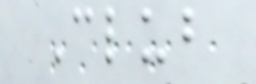Club
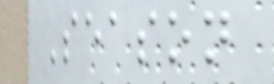Season
